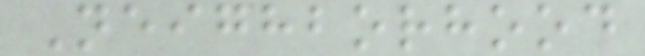Neighborhood
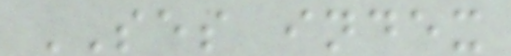SES index
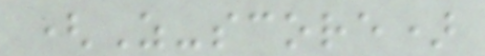(Z-score)
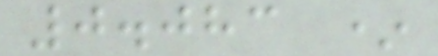0.083 *
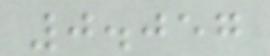0.057
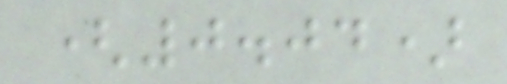(0.04)
